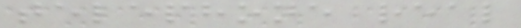telephone real
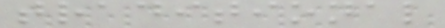traditional
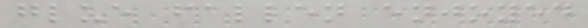glue fallen enjoyed
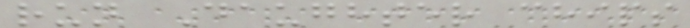run Daughter chips
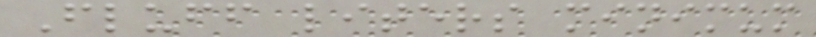Fluff liters minimum
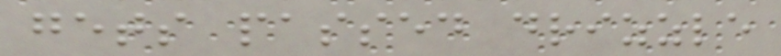gets passed drizzle
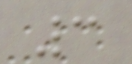3
